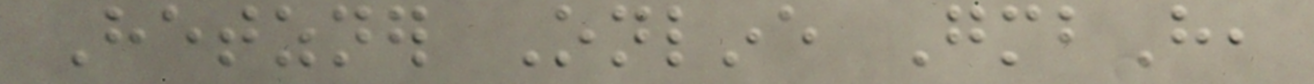Hetzner Online GmbH,
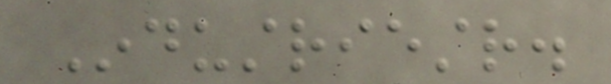Industriestr.
